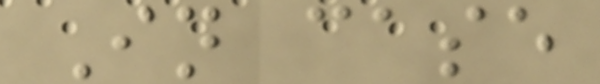In case
